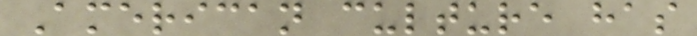American culture has
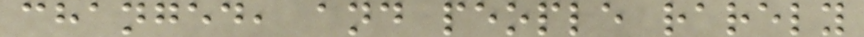changed, and people rarely
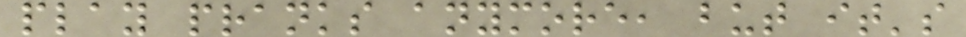play pranks anymore, but it's
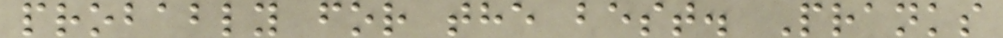probably for the best. Pranks
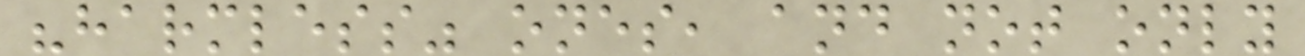"harmless" ones, and not only
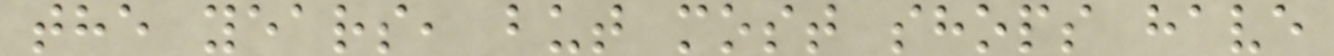the years, but most shops have
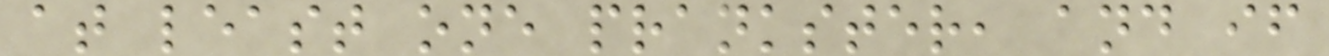at least one prankster, and if
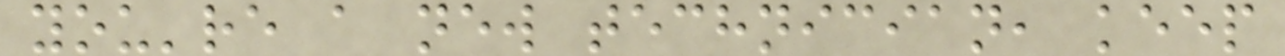you're a new technician, keep
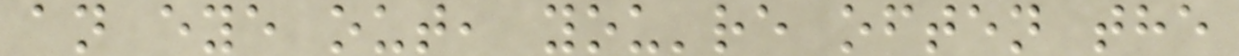an eye out, you're often the
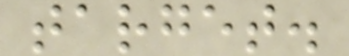target.
